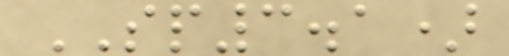SP3.1)
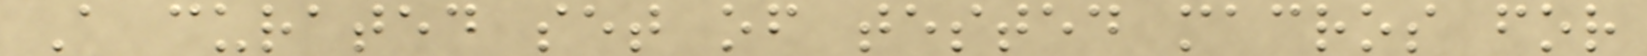A curated set of tested macros for
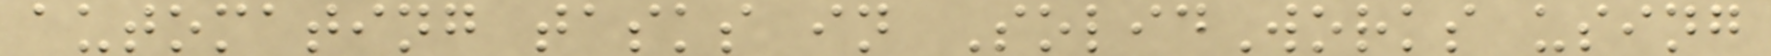automating tasks in SolidWorks using
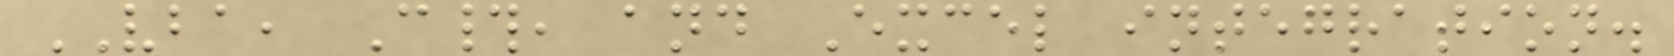VBA, C#, and Excel integration.
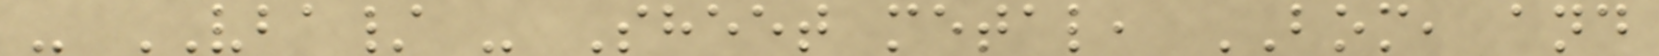- VBA/ - Sheet metal, BOM, and
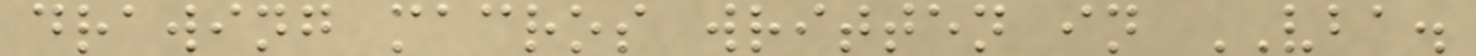drawing macros written in VBA.
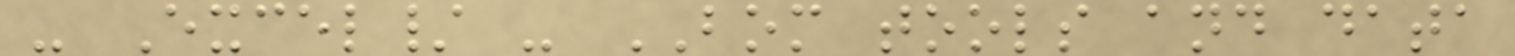- Excel/ - BOM tools and data
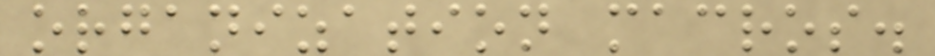organization macros.
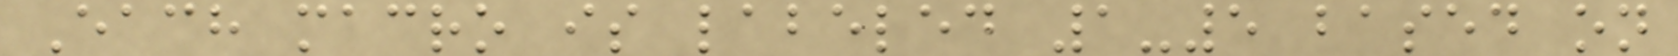Each macro is labeled 1-5 based on
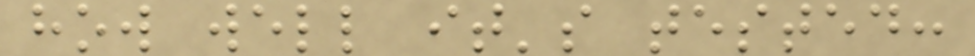how well it's tested:
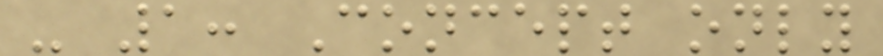- 1: Concept only
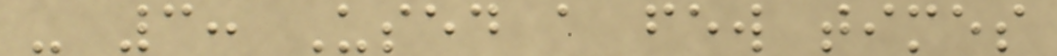- 3: Used a few times
